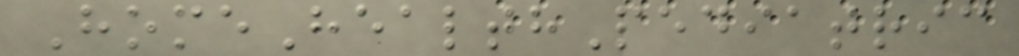HomeHealthPediatric
